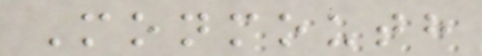Monmouth
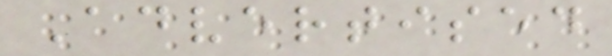Advertised
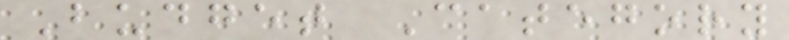Budget Category
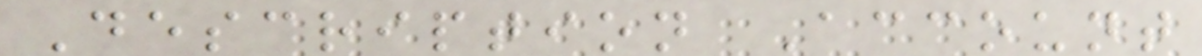Description Account
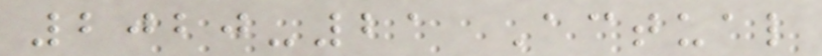2020-21 Actual
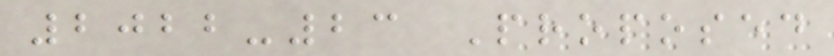2022-23 Proposed
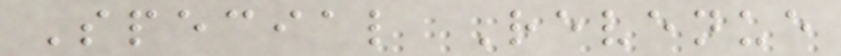Special Revenue
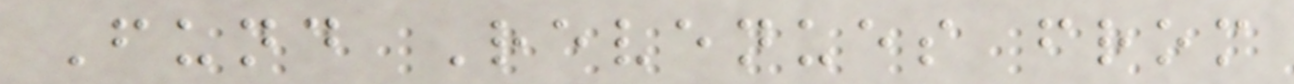Fund Revenues from
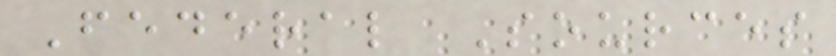Federal Sources
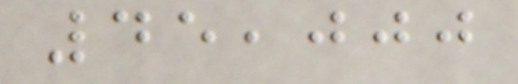45,000
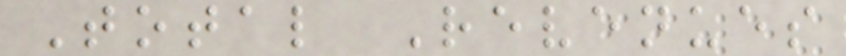Total Revenues
